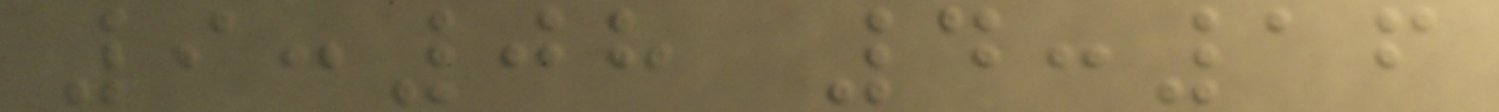9:08 4:16
